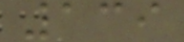139
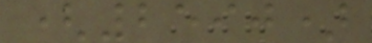(2590)
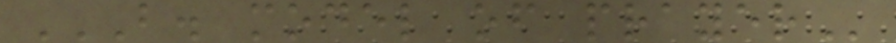B. MODEL OF PRAYER
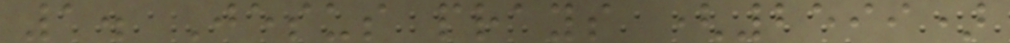1. Jesus prays (2599)
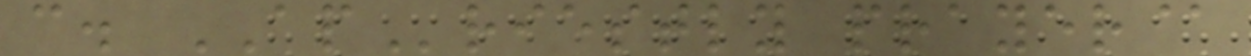c. APriestly prayer@
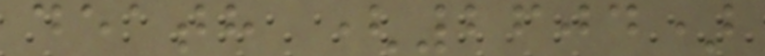death (2604)
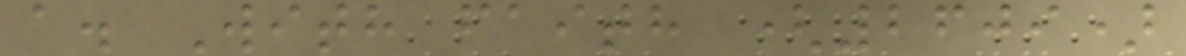a. With faith (2609)
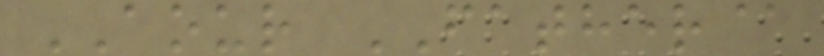AOUR FATHER@
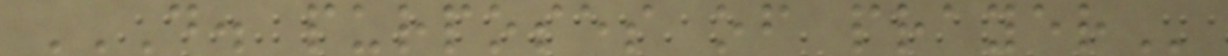D. PURPOSES OF PRAYER
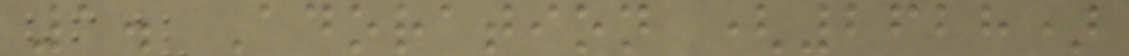1. Adoration (2628)
